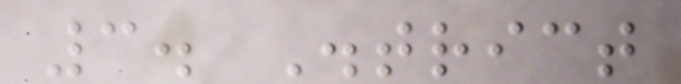3. District
